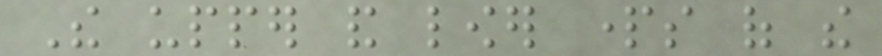The upper and lower parts of the
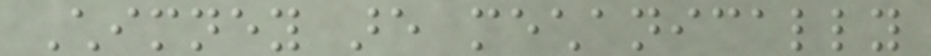Chimney are mechanically
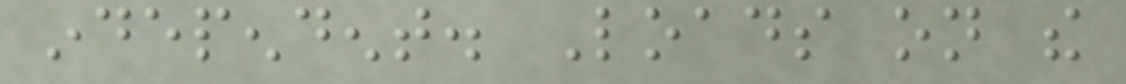independent. Loads on the
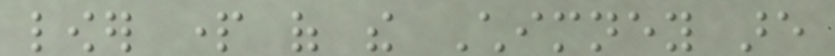lower part of the Chimney are
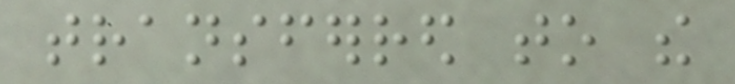transferred to the
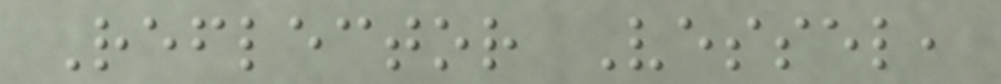Reflector Vessel,
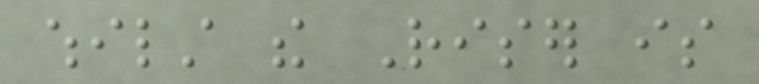whilst the Riser is
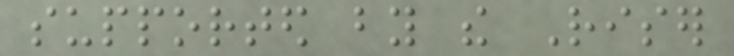supported by the Riser
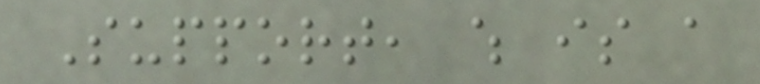Support, which is a
